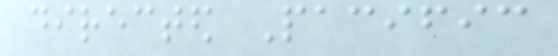directed Pacific
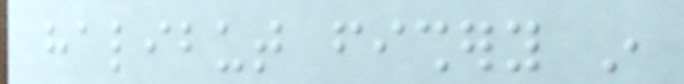halibut fishery in
